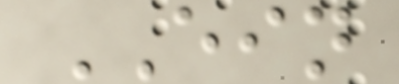EIN
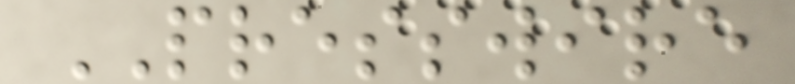PRESSWIRE
